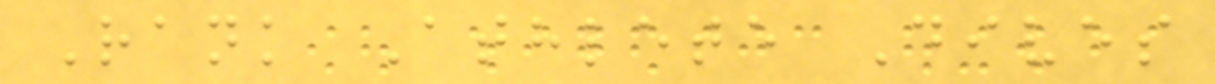Rank Athlete Dives
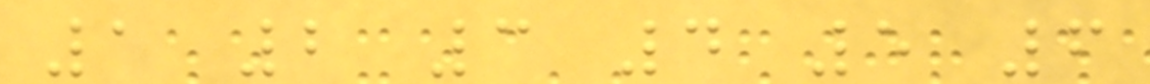1 2 3 4 5 6
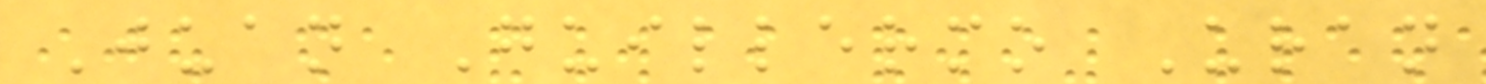Juan Guillermo Uran
